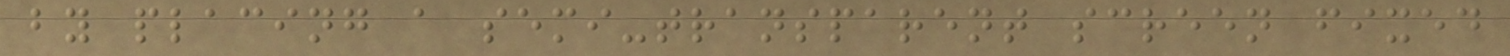by placing a semi-transparent screen fixed
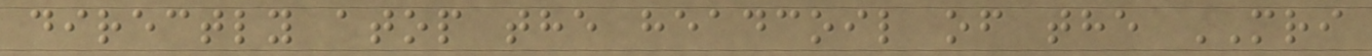directly atop the headcoil of the MRI
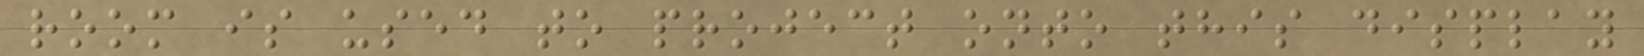room is used to project onto this display
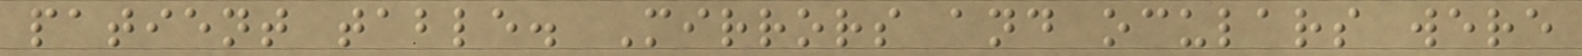patient table. Mirrors and oculars were
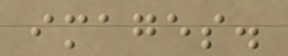images.
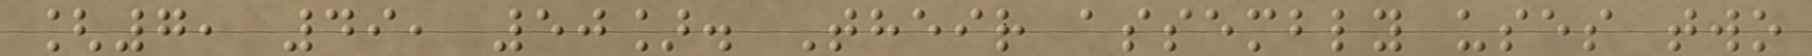[7, 49, 50]. Their assembly uses two
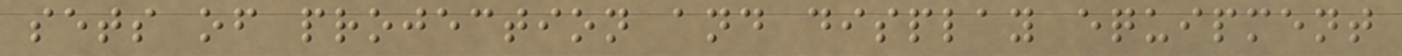sets of projection and display equipment
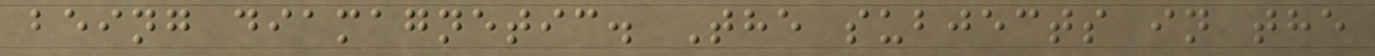being diamagnetic. The subjects in the
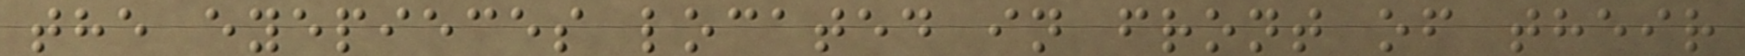the eyepieces located in front of their
